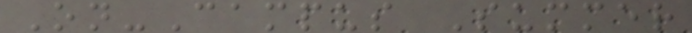On-Campus Summer
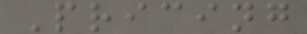Pricing
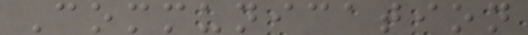Communication
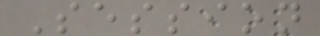Session
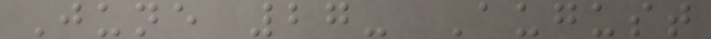June 27- August
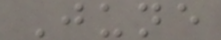June
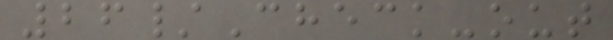26/Check-out
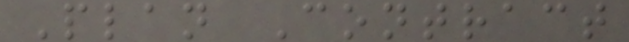Plan Contract
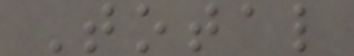Total
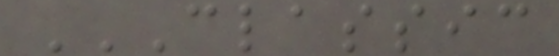CLASSIC
